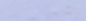J
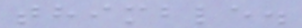thimble.
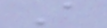A
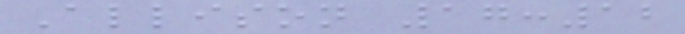Allison 17:12
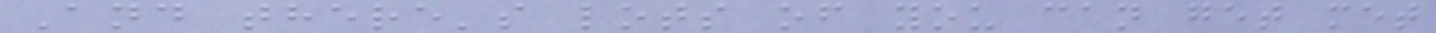And there's lots of you can get met
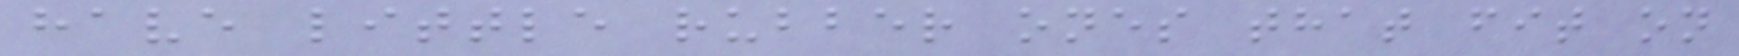have little rubber ones that fit on
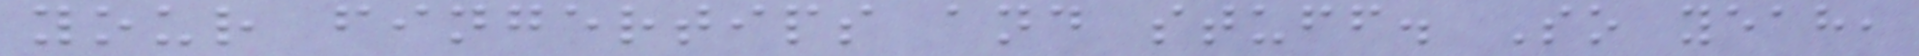your fingertips and stuff. So yeah,
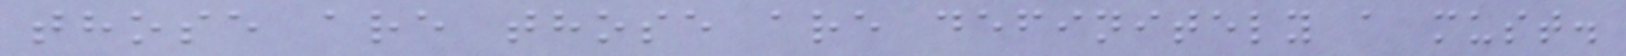those are those are definitely a must.
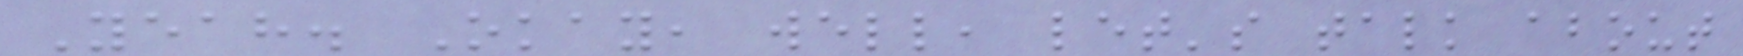Yeah. Okay, well, let's talk about
